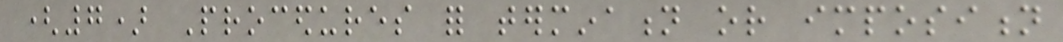(7) Procedures for termination or imposition
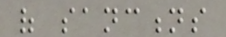of sanctions
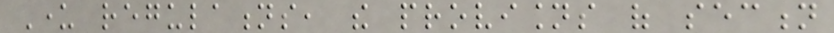Under regulations, the provisions of section
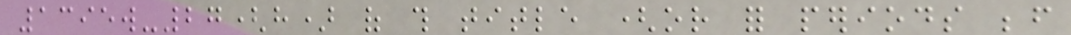1395w-27(h) of this title (or for periods before
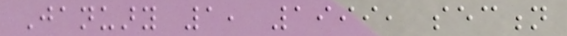January 1, 1999, section
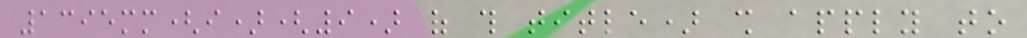1395mm(i)(9) of this title) shall apply to
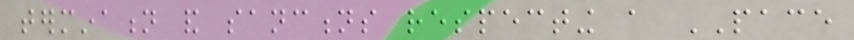termination and sanctions respecting a PACE
